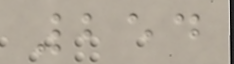254
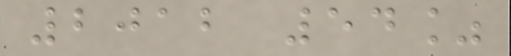2012 54%
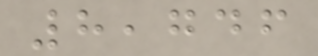8,746
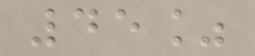45%
